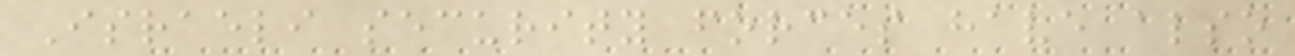Israeli security forces have also
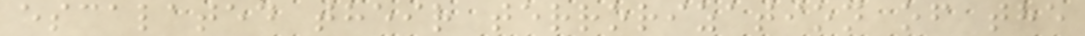escalated their terrorization of the
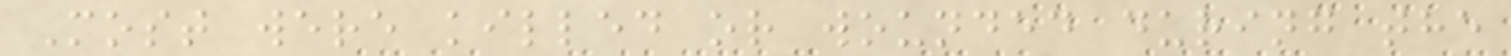Most were killed or wounded during the
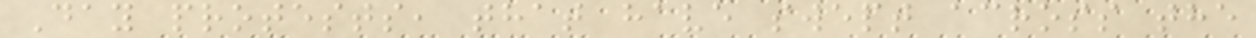Day protests, that have swept across the
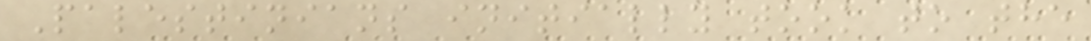Palestinians initially took to the
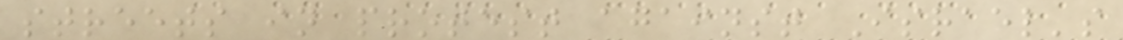streets in protest against Israel's
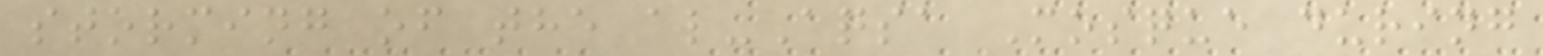storming of the al-Aqsa Mosque during
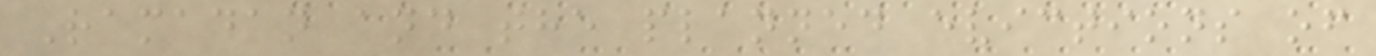Ramadan and the planned evictions of
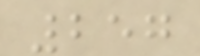257
